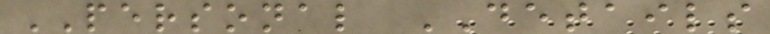PERSONAL DETAILS
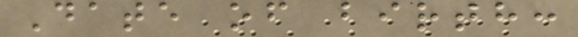Date of birth:
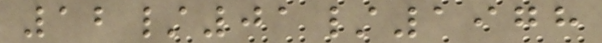12/01/1978
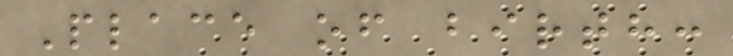Place of birth:
